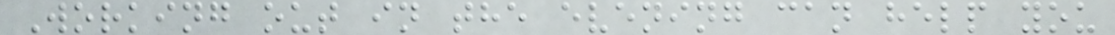Working out in the evening can help you
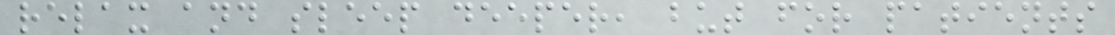relax and sleep deeper, but for patients
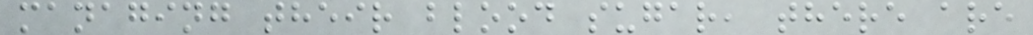managing their blood sugar, there are
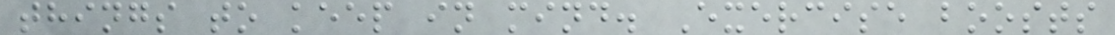things to keep in mind. Exercise boosts
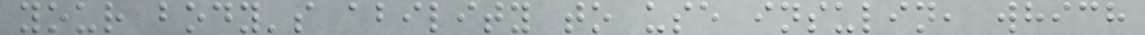your body's ability to use insulin, which
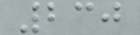230
